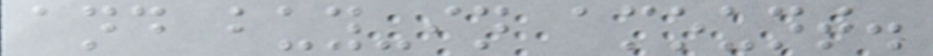and buy-in amount.
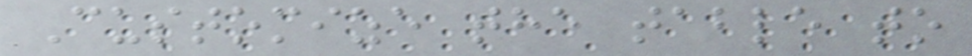Customize the table to
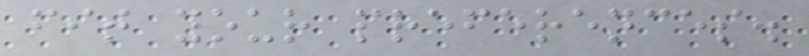fit your preferences.
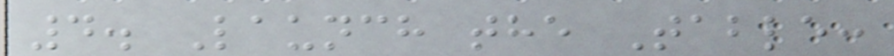4. Launch the Table:
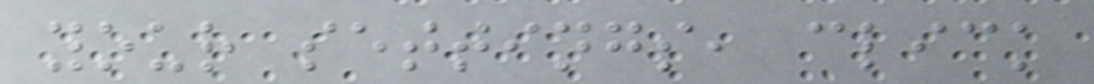your settings, click
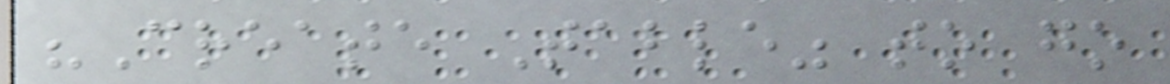"Create Table" to go
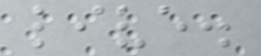live.
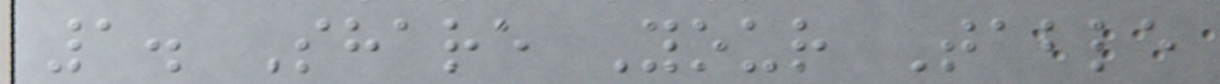1. Share Your Table
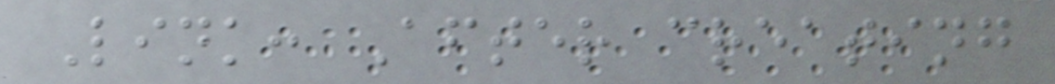Link: After creating
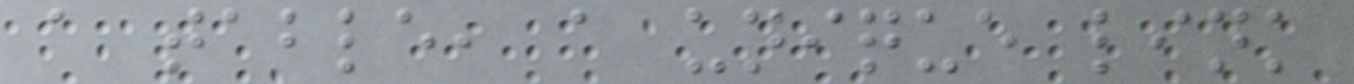a table, a unique link
